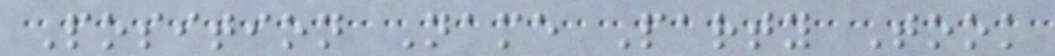Position Name Party Took
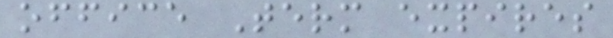office Term expires
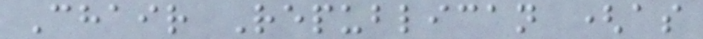Chair Republican (as
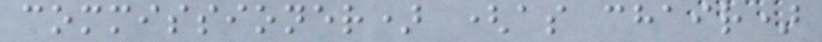commissioner) (as chair)
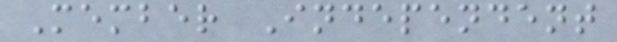Member Independent
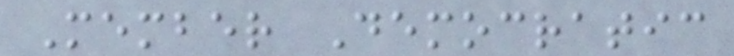Member Democratic
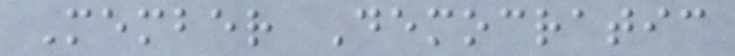Member Democratic
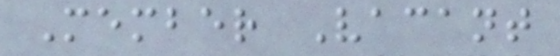Member Vacant
